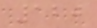120
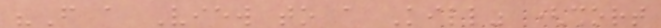"From a View to a Kill" (short
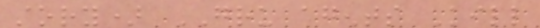story) GRU agents Kill
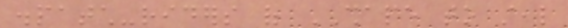dispatch-riders of SHAPE to steal
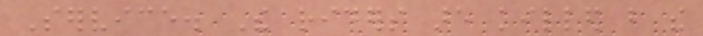Service. The riders are killed but the
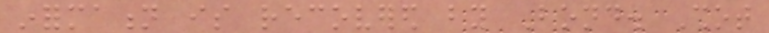information is recovered by Bond. Shot
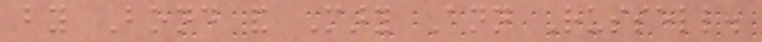by Bond and Mary Ann Russell.
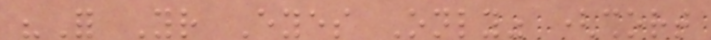"For Your Eyes Only" (short
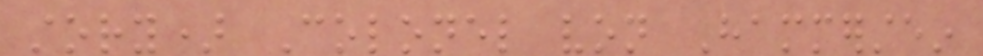story) Colonel von Hammerstein
